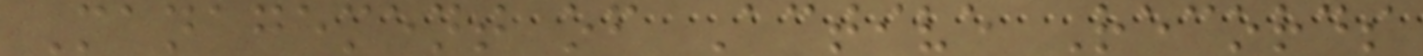Management of Active Records
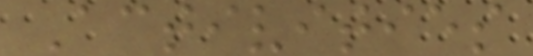Activities
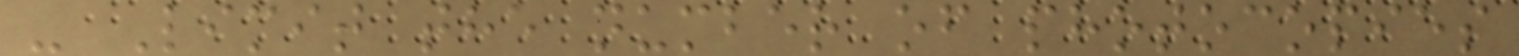- Limit the number of photocopies
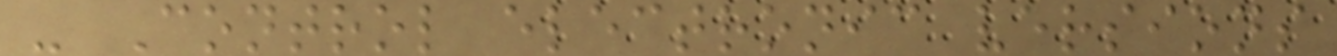- Control electronic versions
